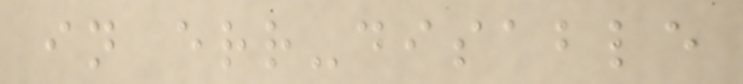in err-disable
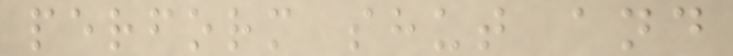perform shut and
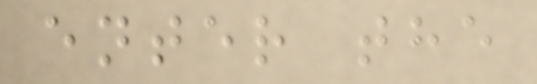enter the
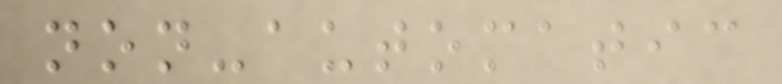non-automatic
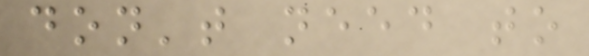don't need to
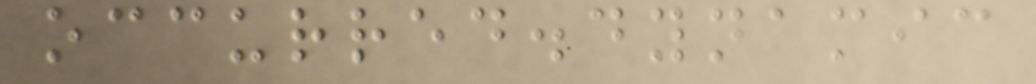occurred.dynamic
